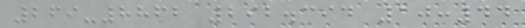269-8862 292.394 10:44
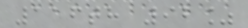116th 92%
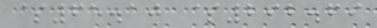$65.10 $292.69
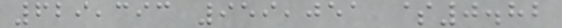629,393 959,051 $0.82
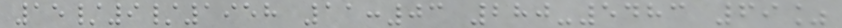15/9/1958 11:03 280-5483 69%
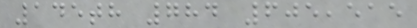145th 784 605,515
